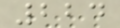224
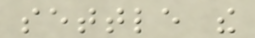settle the
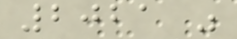2021 was
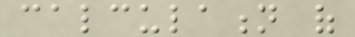calculation of
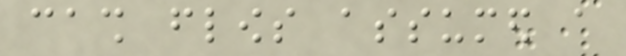cash flows assumed a
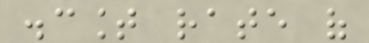discount rate of
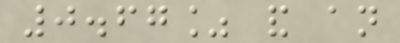0.67% and an
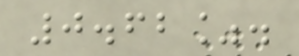0.62%.
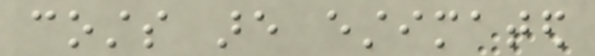costs are estimated
